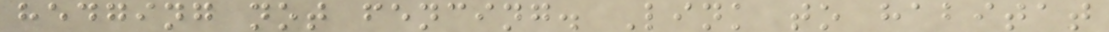hedging not fencing. Link to habitat
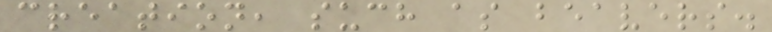creation, such as beavers.
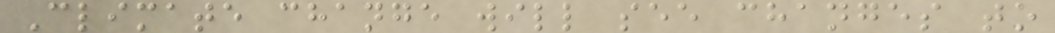Climate change will see changes to
